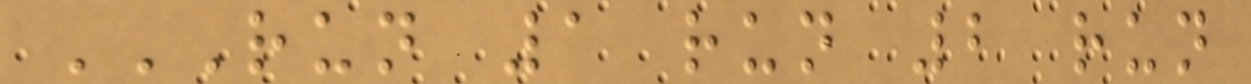RUN 1 RUN 2 RUN
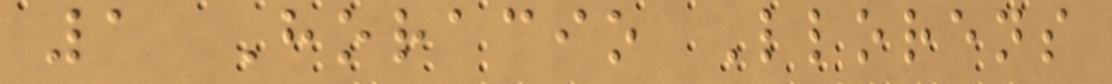1 Horacio Llorens
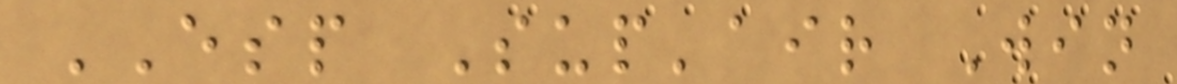ESP Sup'air Win
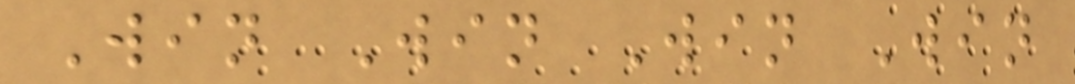Win Win Win Win
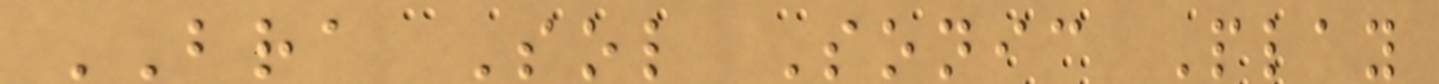BRA Sol Sonic Play
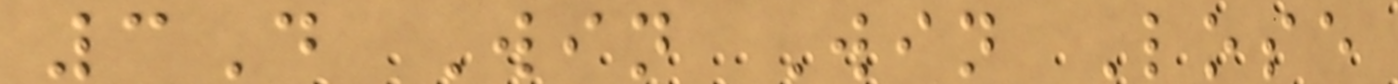3D Win Win Lose
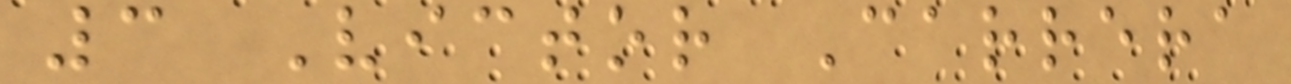3 Victor Carrera
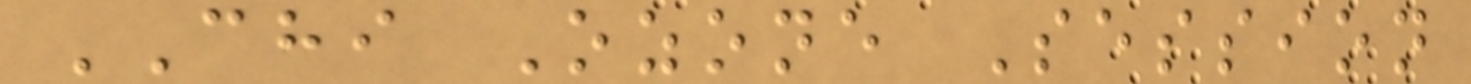CHI Ozone Session
